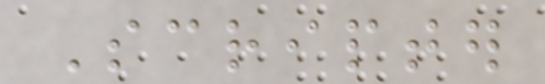Scripter
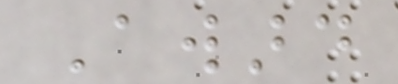Award
